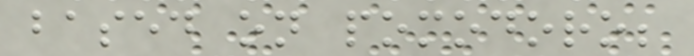based on pomodoro;
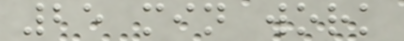25 min work
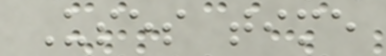Uses time
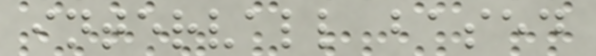intervall based
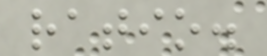ratio.
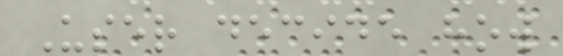User decide how
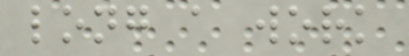long a work
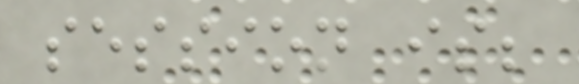session is;
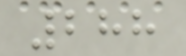288
